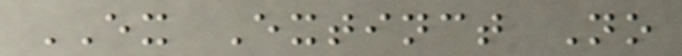EX Extinct No
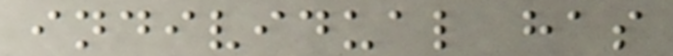individual has
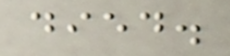died.
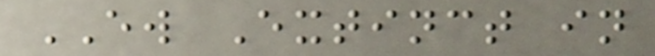EW Extinct in
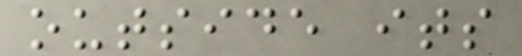outside its
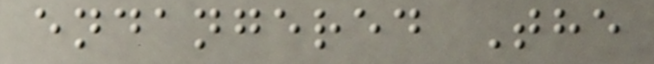endangered The
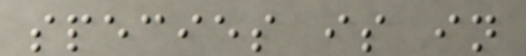species is in
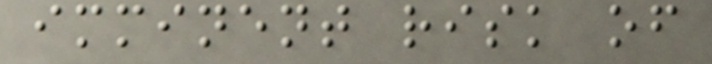imminent risk of
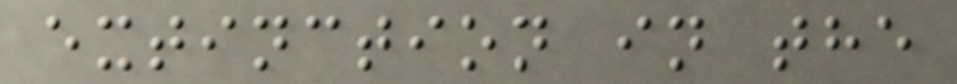extinction in the
